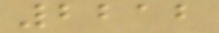2212
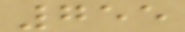755
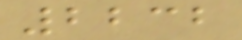2232
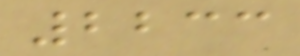2233
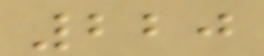220
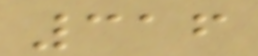316
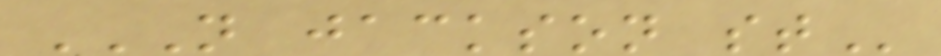N JACKSON ST
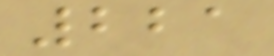221
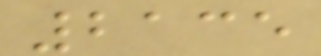2135
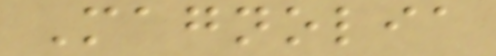Magnolia
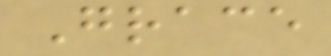Grace
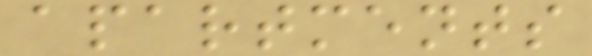apartments
